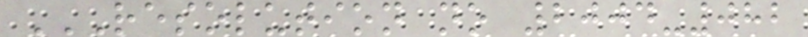RESOLUTION NO 2004-082
